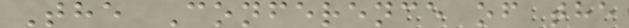The Conference of the
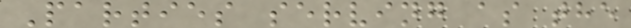Parties serving as the
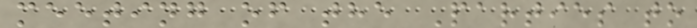meeting of the Parties to
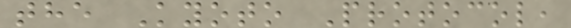the Kyoto Protocol,
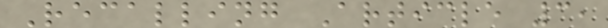Recalling Article 3,
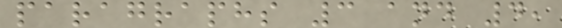paragraphs 3 and 4,
